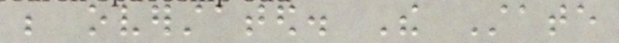be overstated. The State
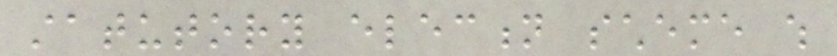statutory election scheme which
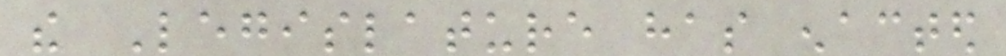the Legislature has enacted
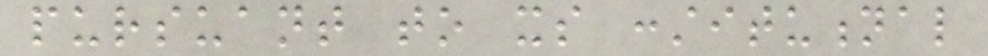pursuant to its constitutional
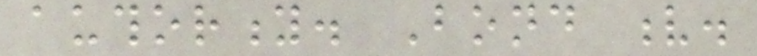authority. Bond v.
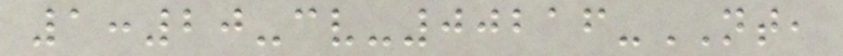1:20-cv-00216-NT,
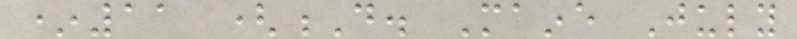*11 (D. Maine July
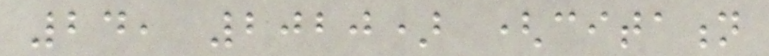24, 2020) (citation
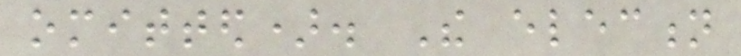omitted). The election
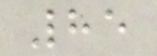85
